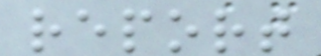report
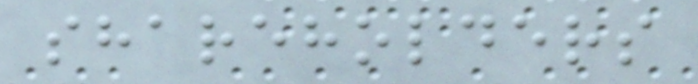shareholders
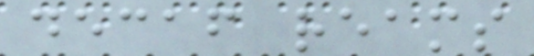decaf reams
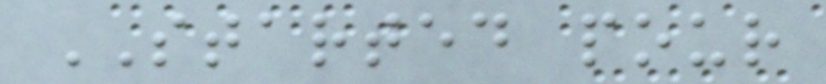STARTED pour
